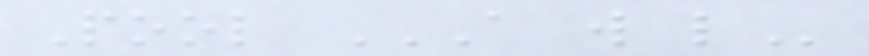Pool A W L
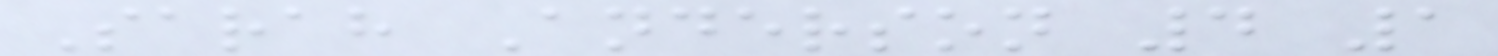Sarah Anderson 4 1
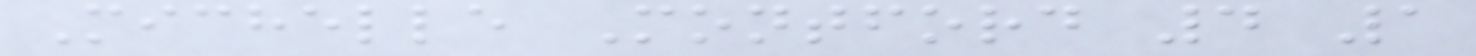Michelle Montford 4 1
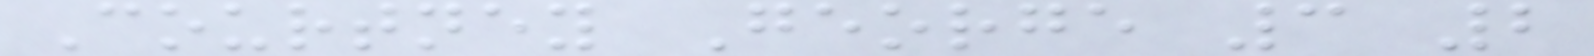Courtney George 3 2
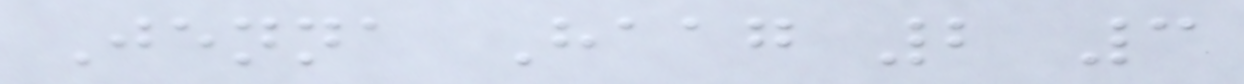Jenna Haag 2 3
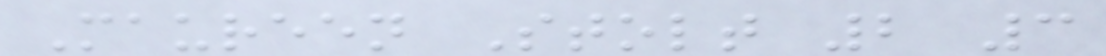Maureen Stolt 2 3
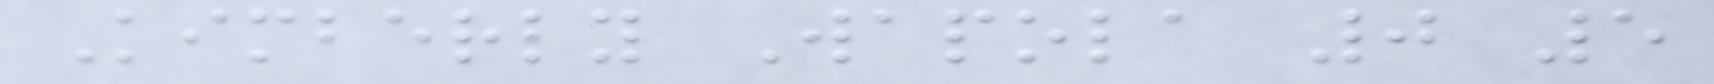Kimberly Wapola 0 5
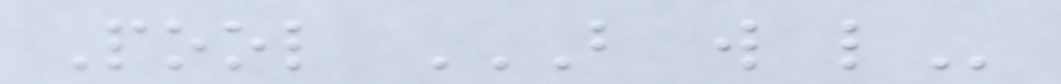Pool B W L
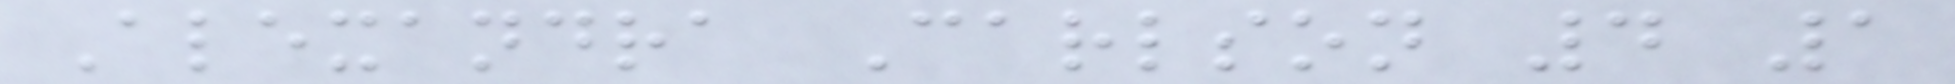Alexandra Carlson 4 1
